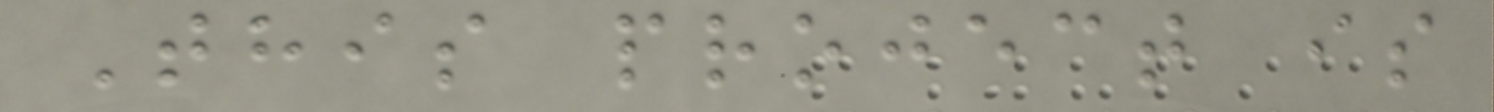This project is
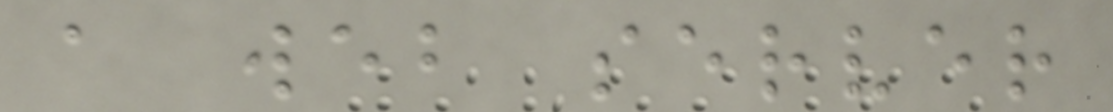a web server
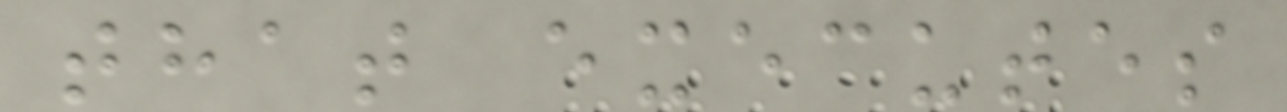that executes
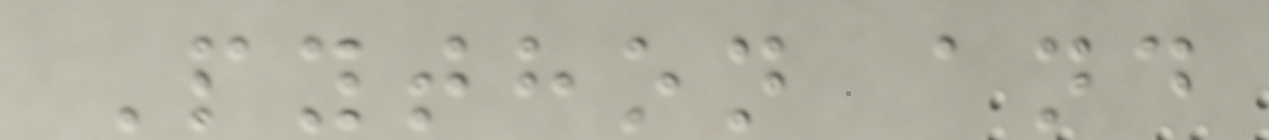Python and
